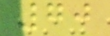70
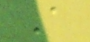A
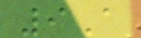9A
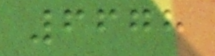6678
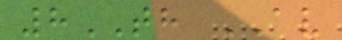8TH AV
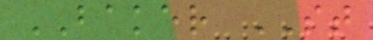BAKER ST
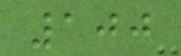100
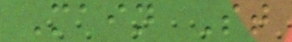Main St
